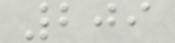209
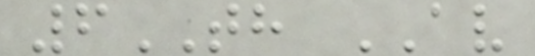6TH AV
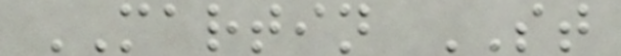MARTIN ST
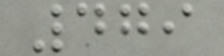479
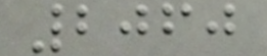2060
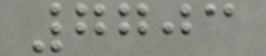7703
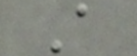A
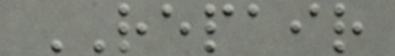REPAIR
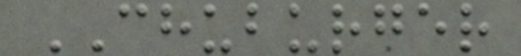CHUBURGER
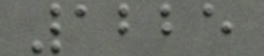1225
